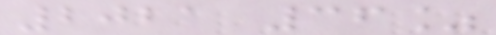2021 36%
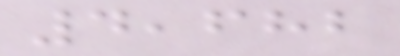4,682
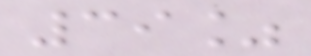39%
